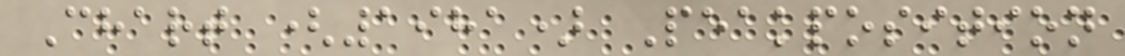Chart (1981) Peakposition
